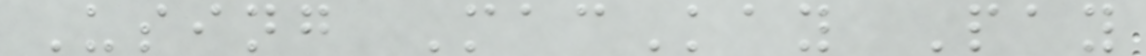Using MacKay Pay
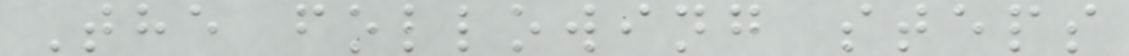The following steps
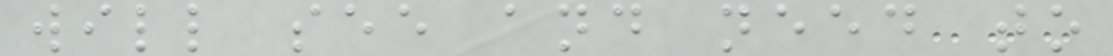will see and need to
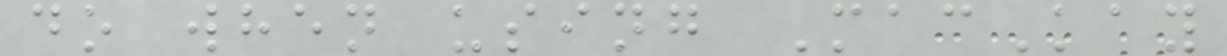do when using MacKay
